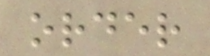order
